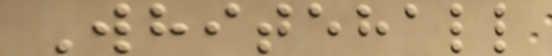Whitehall
